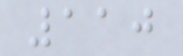110
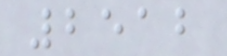2512
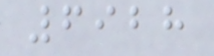6928
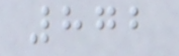872
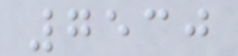7530
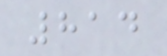814
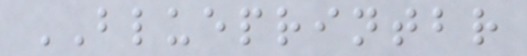BLUEPRINTBR
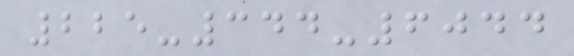225-344-6044
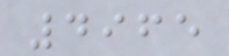4965
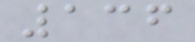136
